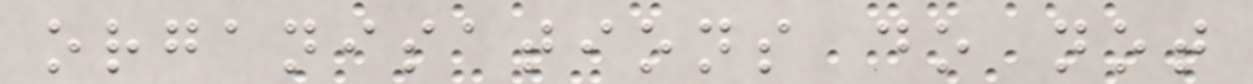organisations do not
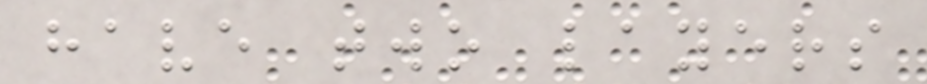have two layers
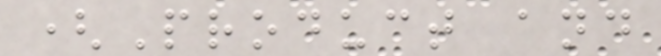(Product and
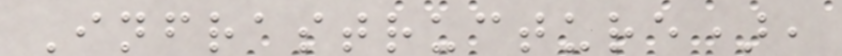Infrastructure),
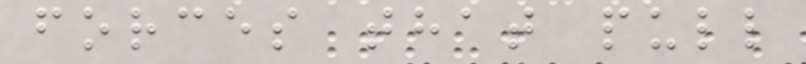forces that pull
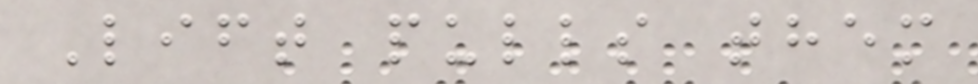Lift pulls them
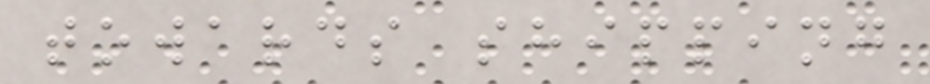towards shipping
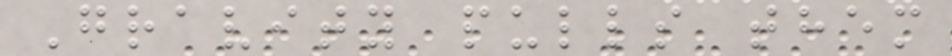Gravity pulls them
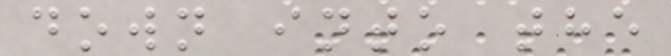down into the
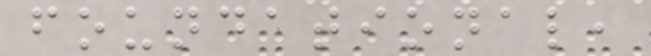foundational,
